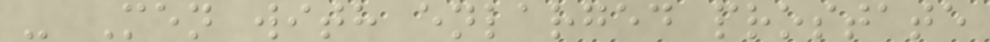- Men with enlarged prostate
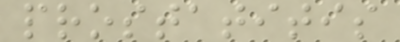prostatitis
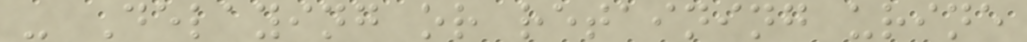- Delaying or retaining urine
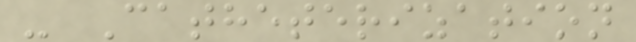- Catheterization
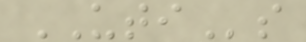UTIs
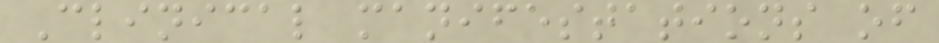Clinical manifestations of
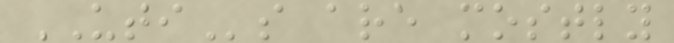UTIs are mostly
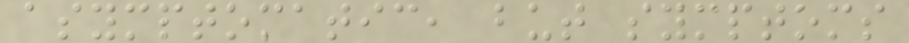asymptomatic, but symptoms
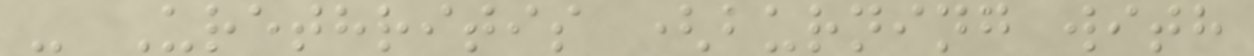- Urethritis (burning with
